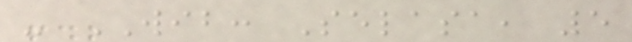- WIB: Selasa, 5
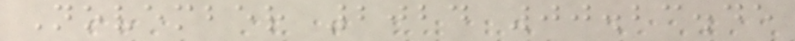November 2024 00.23.45
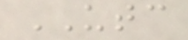UTC
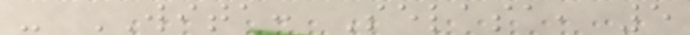- WITA: Selasa, 5
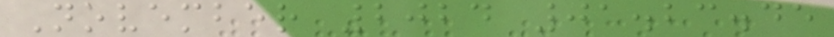November 2024 01.23.45
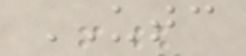UTC
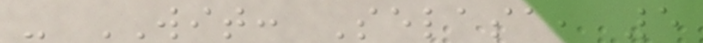- WIT: Selasa, 5
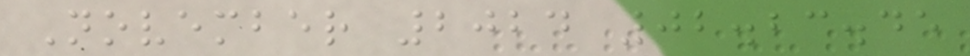November 2024 02.23.45
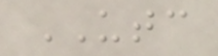UTC
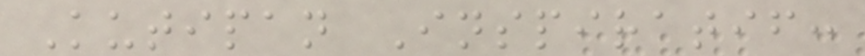Kutipan Inspiratif:
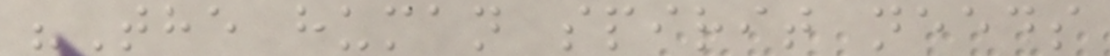"The human spirit needs
